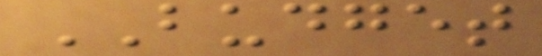BUDGET
